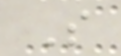S
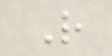R
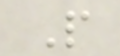P
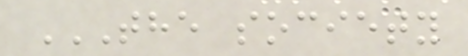THE SOCIETY
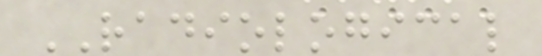RADIOLOGICAL
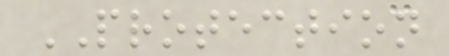PROTECTION
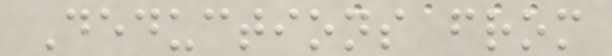Deductions from
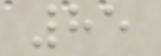85
